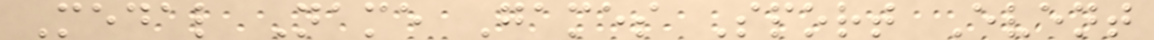Medal Name Games Sport Event
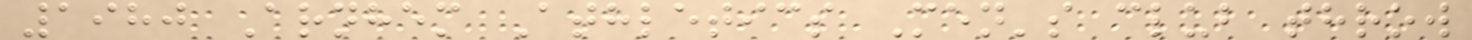1980 Arnhem Athletics Men's club throw
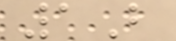1B
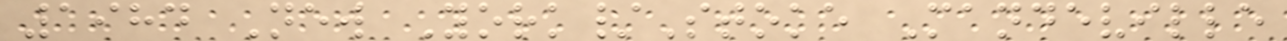1984 New York/Stoke Mandeville
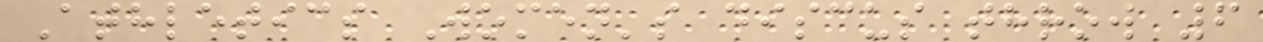Athletics Women's discus throw 6
